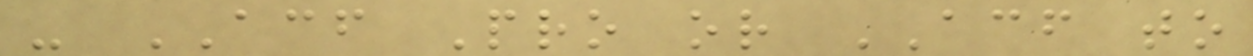- ACF Pro or ACF to
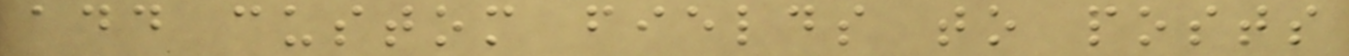add custom fields to posts
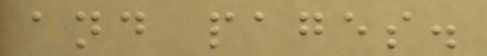and pages.
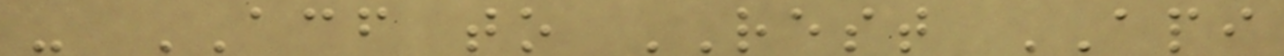- ACF to REST API
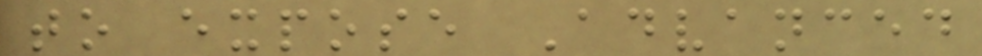to expose Advanced
